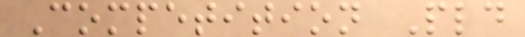Competition Pld
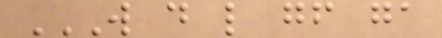W D L GF GA
